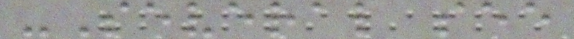-Several see
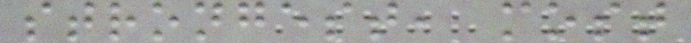strongest, most
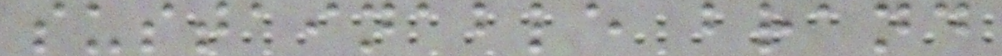sustainable brand
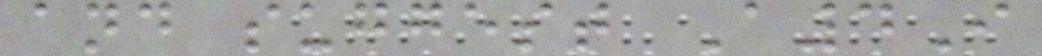and suggest A4I
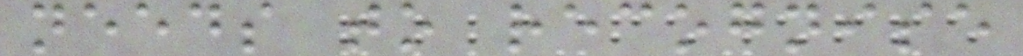needs to recognise
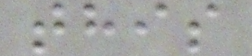this
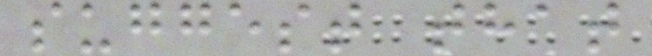suggest that
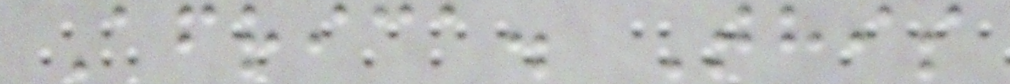Africa. This
